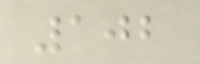102
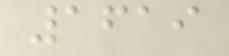1619
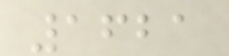1621
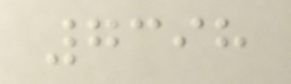7398
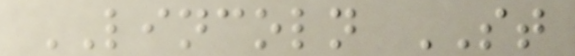LINCOLN ST
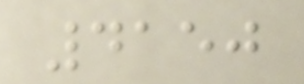4150
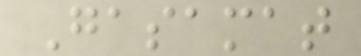Gasamat
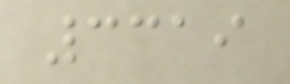3319
